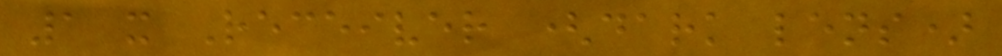1 x Receiver (dark lens)
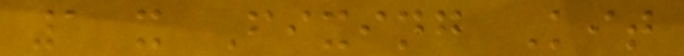1 x Fixing Kit
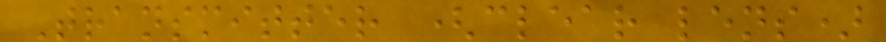Transmitter (clear lens)
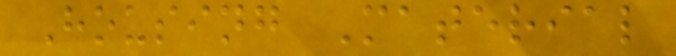Housing Material
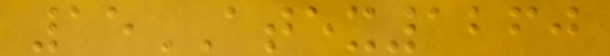15ATEX1260
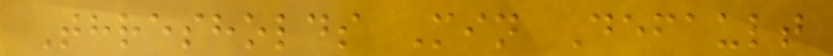Thresholds Min Default
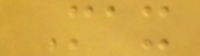Max
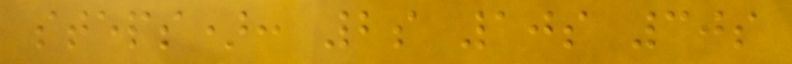steps): 2s 10s 30s
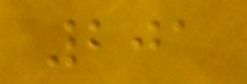201
